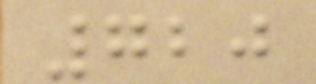720
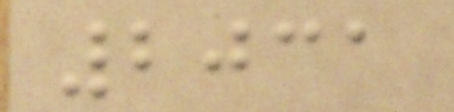2031
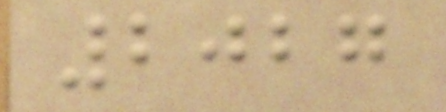2027
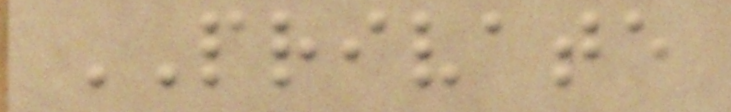PRIVATE
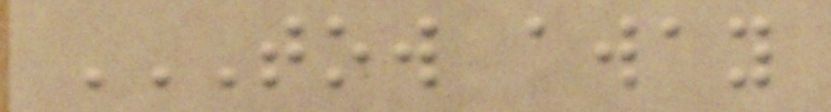TOW AWAY
